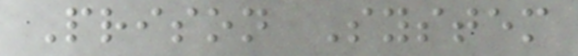Prison System
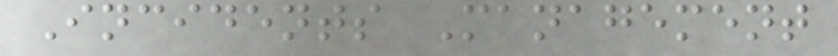Incidents Management
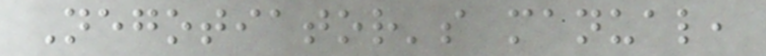Negotiator's manual,
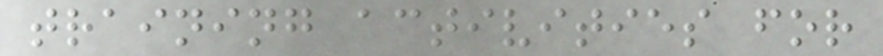training activities for
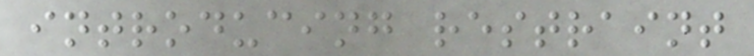introducing restraint
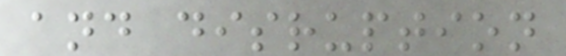and disruption
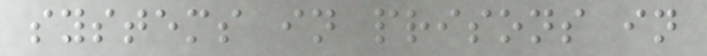systems in prisons in
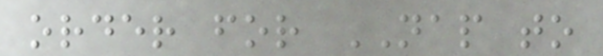order for NAP to
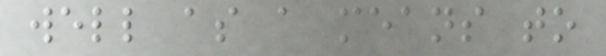well as a means to
